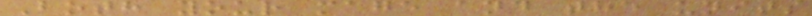Both your mage and the units
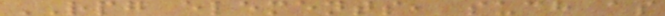RPG elements, such as
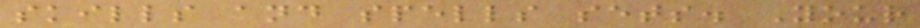skills and spells sets. Your
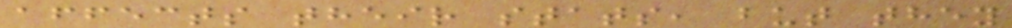affects their stats, but they
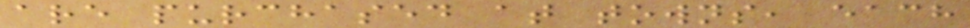are purchased at towns, each
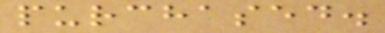purchased.
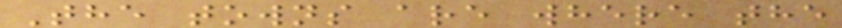The towns are where the
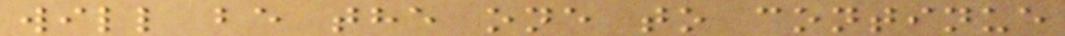will be the one to continue
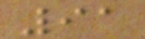91
